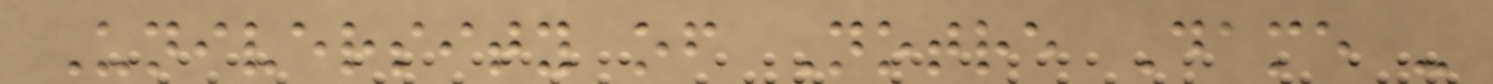University of Notre Dame -
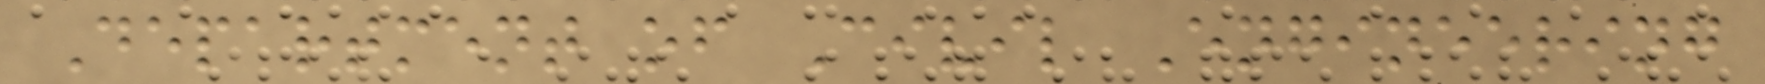Department of Civil Engineering
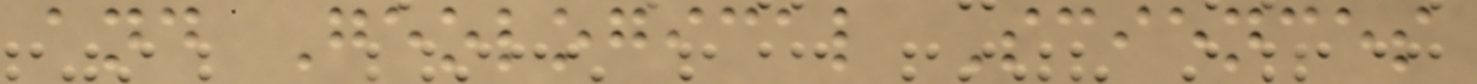and Geological Sciences
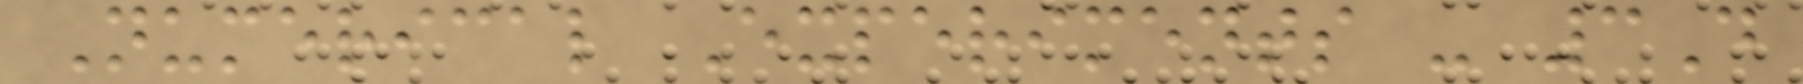Numerical Experiments - 3D
